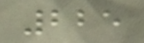225
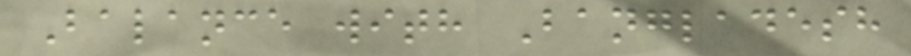Balance with Bangladesh
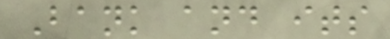Bank and its
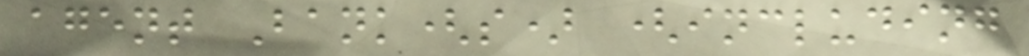agent Bank(s) (including
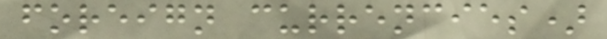foreign currencies)
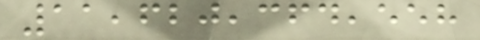11,620,364,558
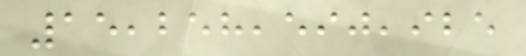15,258,590,925
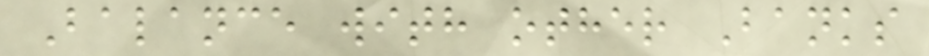Balance with other Banks
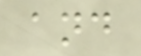and
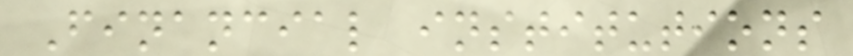Financial institutions
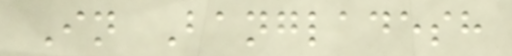In Bangladesh
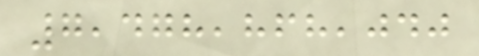7,478,868,040
